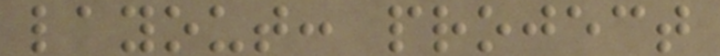layout: project
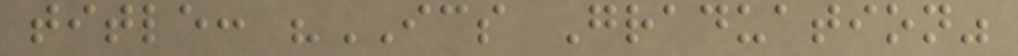title: "ICS Graduation"
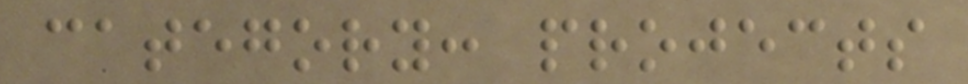category: projects
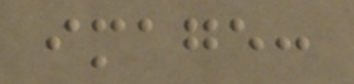image:
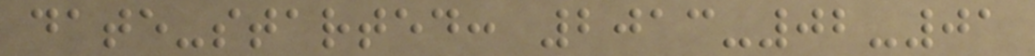date-started: 2013-02-01
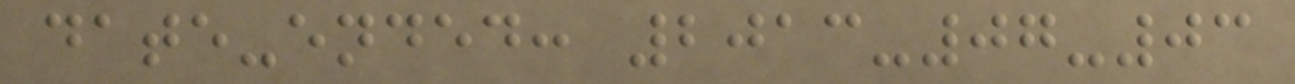date-ended: 2013-07-03
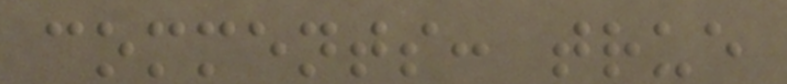comments: true
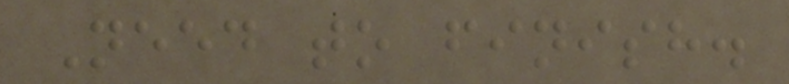Need to finish.
